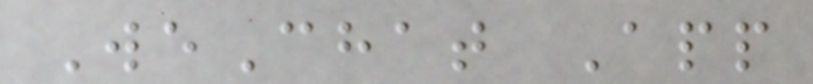WeChat App
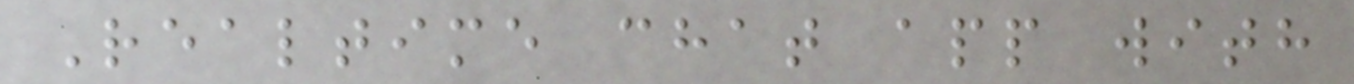Realtime chat app with
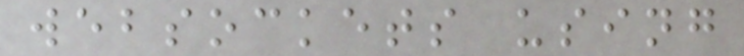websockets using
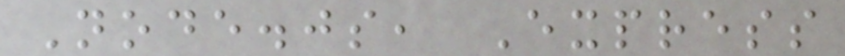Node.js, Express
